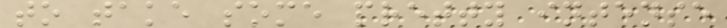to take some pretty intense
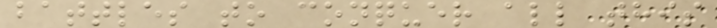battles to conquer all this
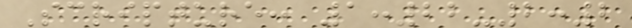Scripture: 1:22-2:2
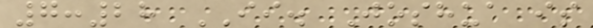7:28 II. Joshua is
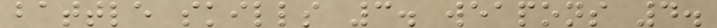battle skills 3. weapons 4.
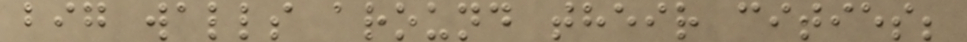big walls around their cities;
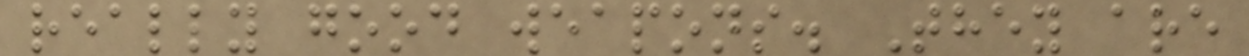really good weapons. They are
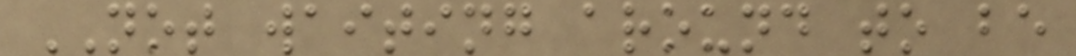NOT waiting around to be
